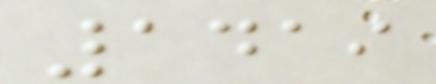1419
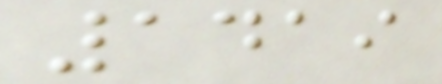1419
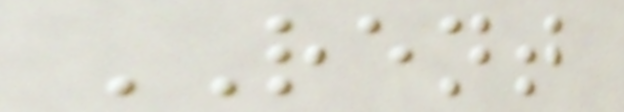RENT
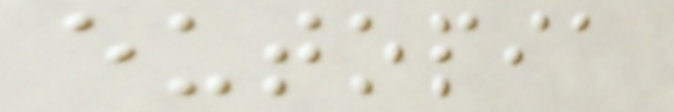eutopia
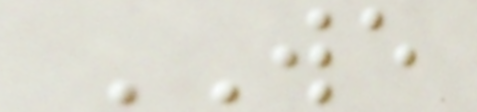WE
